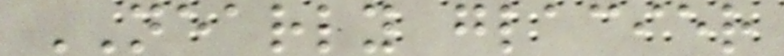NEARLY glacier
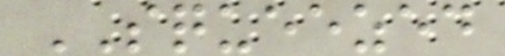SQUEEZED
